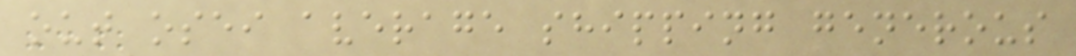out osei average shipping generous
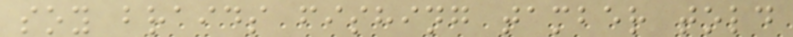soy braids fishing tamber told
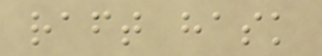raft hask
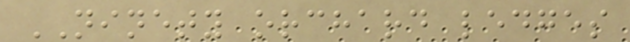NINETY orchard ledges
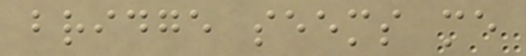bridge seems me
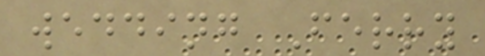wedding Ferry
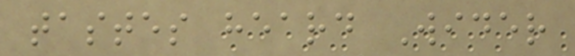tastes heard Wider
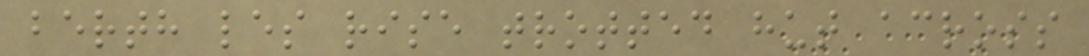berth les rise trotted hut across
